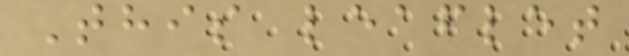This leaflet
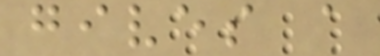gives a
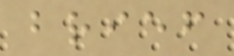brief
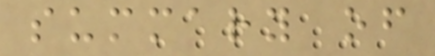summary of
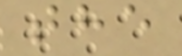the
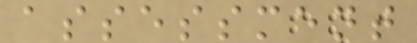assessment
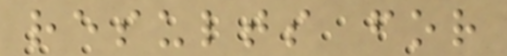results for
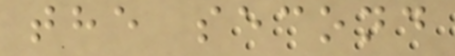the second
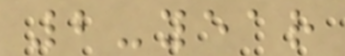2-year
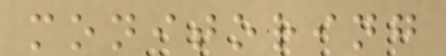monitoring
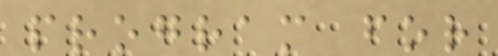program for
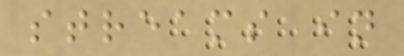streams in
